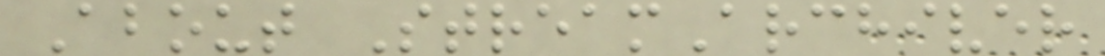About StreamArchiver
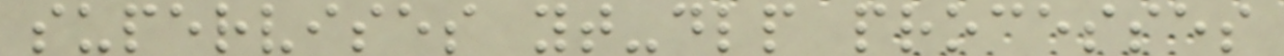supervises yt-dlp processes
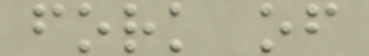fork of
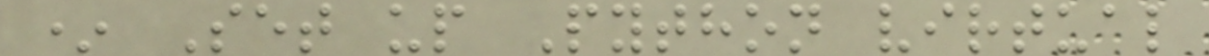* Set up Python virtual
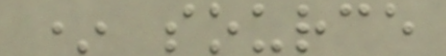* source
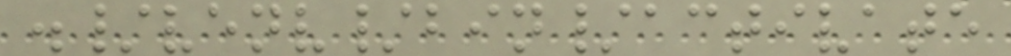./venv/bin/activate
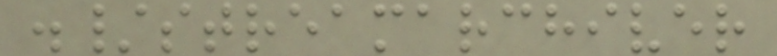./streamarchiver
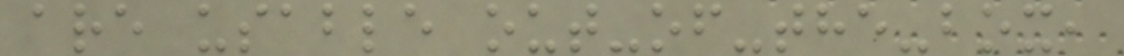are usable out-of-the-box,
